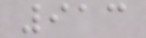913
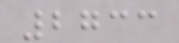2733
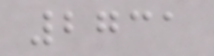2731
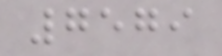7579
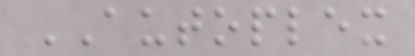AUTOPLEX
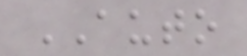AUTO
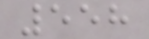558
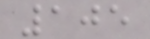105
